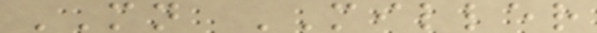MN MILLER
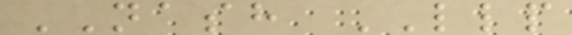NASH LLP
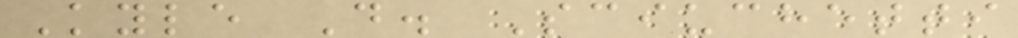Kyle D. Sciuchetti
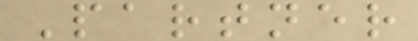Partner
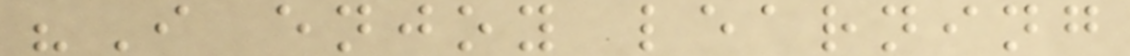"I enjoy learning
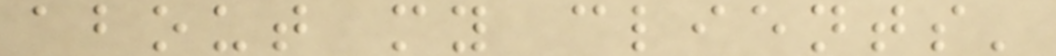about my clients'
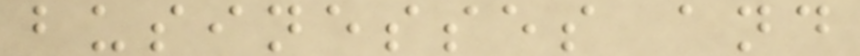businesses and
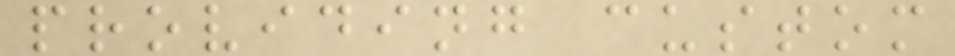providing custom
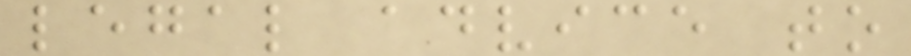legal advice to
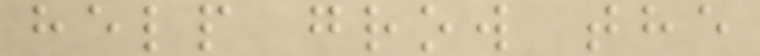help grow the
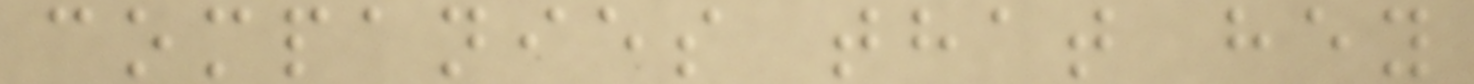companies that hey
